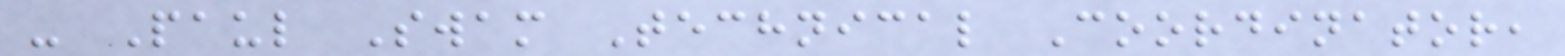- Paul Swam Technical Coordinator,
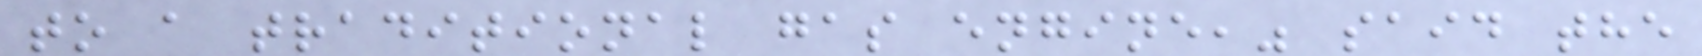to a traditional gas engine," said the
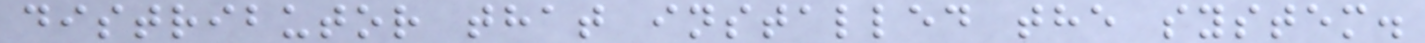distributor that installed the system.
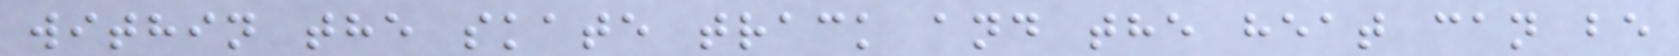within the skate track and the heat can be
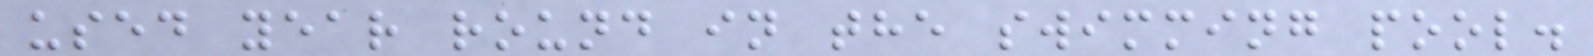used year round in the swimming pool.
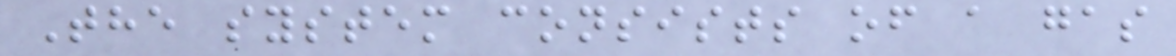The system consists of a gas
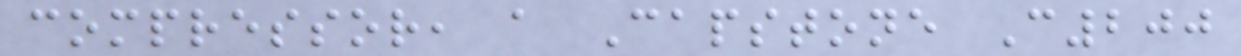compressor, a Capstone C200
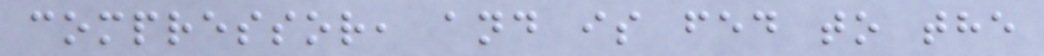compressor, and is fed to the
